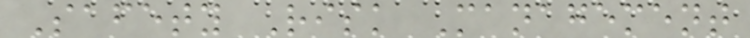Safety Risk Management
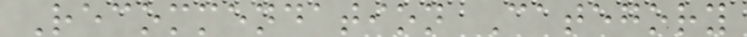Recommendation Category
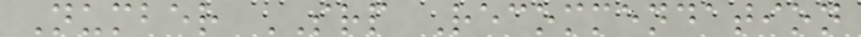Number SRP Recommendation
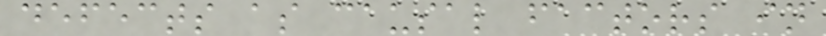defects as causal factors in
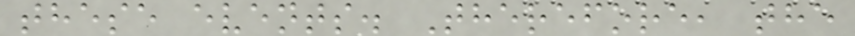these events. Therefore, the
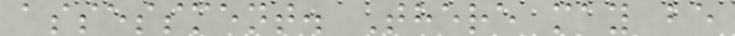assessment. There may be
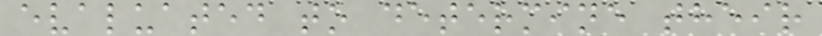evaluated to determine their
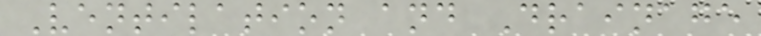Ventilation and Drainage
